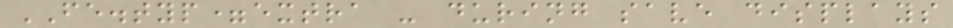FE.typ=extra - during save displays
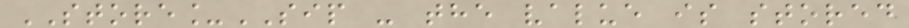STORE_SIP - the value is stored
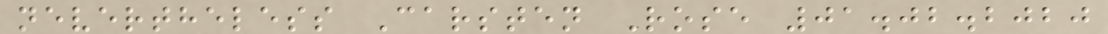nevertheless Carsten Rose 01.02.2020
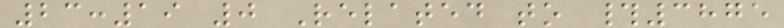23:19 0 Related to #3875
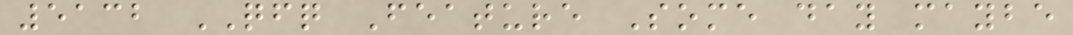5132 QFQ Feature Some day maybe
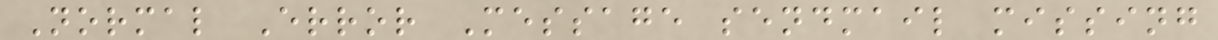Normal Error Message sendmail missing
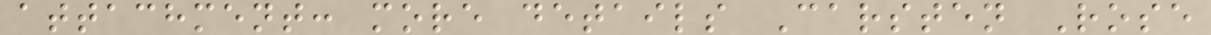attachment: more details Carsten Rose
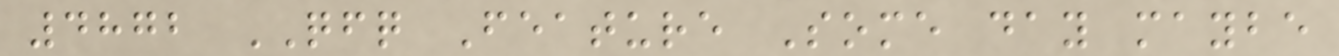4872 QFQ Feature Some day maybe
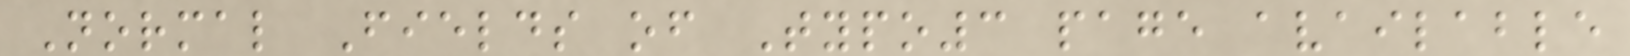Normal Fields of Typo3 page available
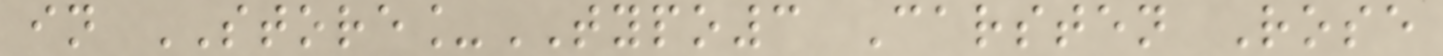in STORE_TYPO3 Carsten Rose
